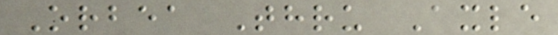Orbea Thru Axle
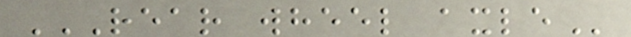REAR WHEEL AXLE
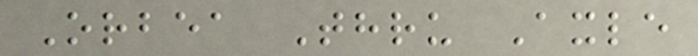Orbea Thru Axle
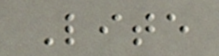Lite
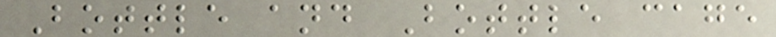Bottle and Bottle cage
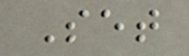Set
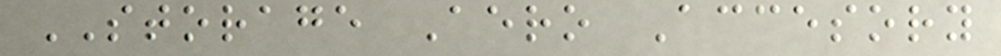STORAGE Aero Accesory
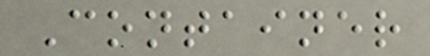Container
